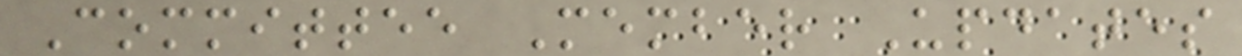Committee Member Updates
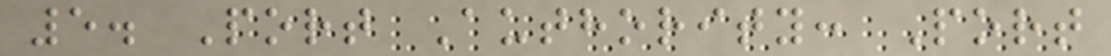5. Port Authority: Port
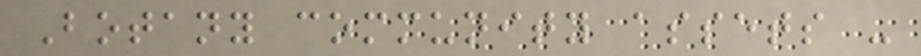Botany community assets -
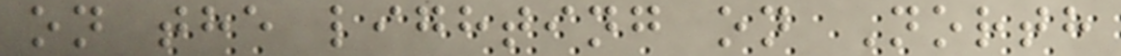on the lighting on North
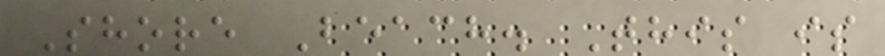Shore Beach. This is
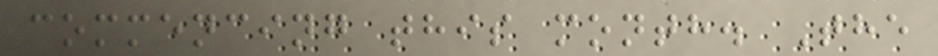commencing this month. The
